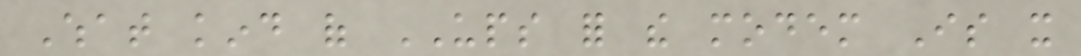What kind of UPS for the modem Is it
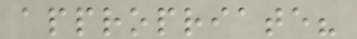appropriate?
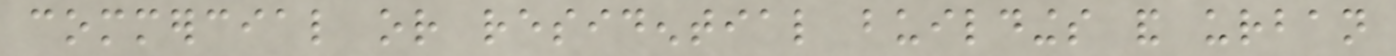commercial or residential buildings and urban
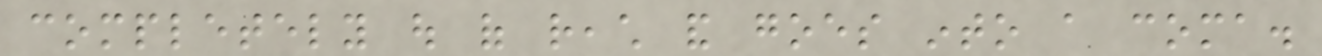completely out of reach and goes into a coma.
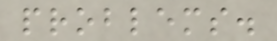problems.
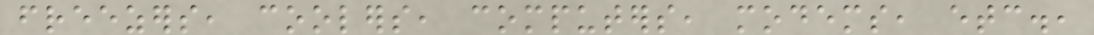freezers, coolers, computers, modems, etc.,
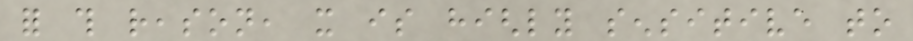for this reason, it is highly sensitive to
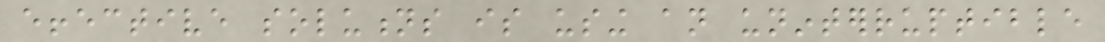effective solutions is using an uninterruptible
